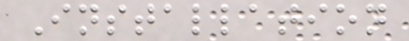Installation
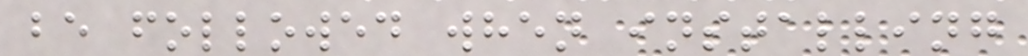be followed when installing
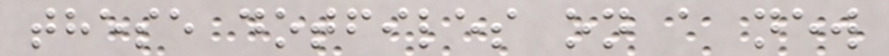these dotfiles on a new
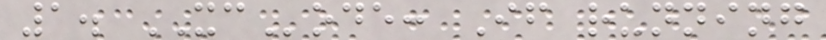1. XCode: If running
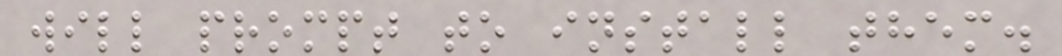will prompt to install them.
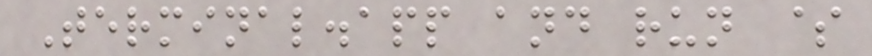Terminal.app and run $
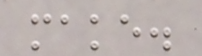make.
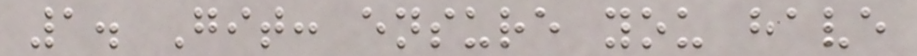1. Git: ensure you have
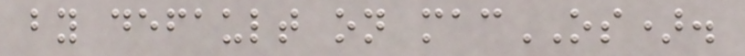by default on macOS).
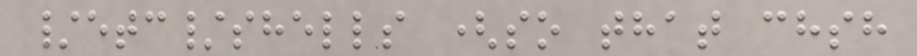/etc/shells (so that chsh
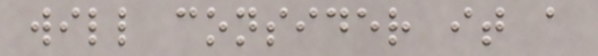will consider it a
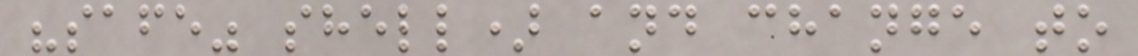"safe" shell) and change to
